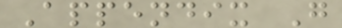Appendix G
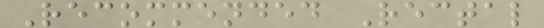Recommended Rectal
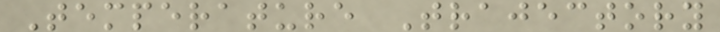Temperature Trajectory
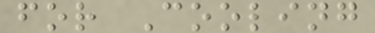for Cooling
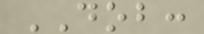DOB:
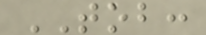TOB:
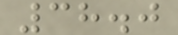38.0
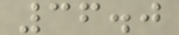36.0
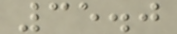35.0
